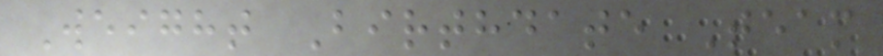Weight Birthdate Team
